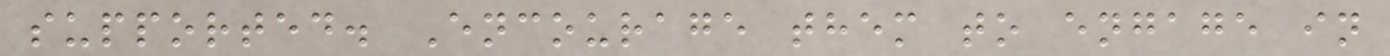supported. Encourage them to engage in
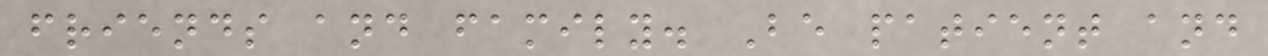friends and family. Be patient and
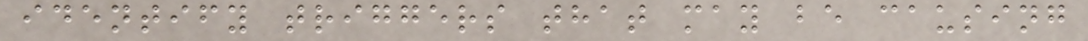identify triggers that may be causing
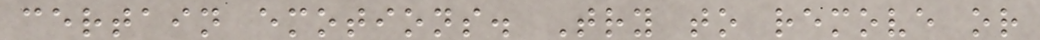certain emotions. Try to remove or
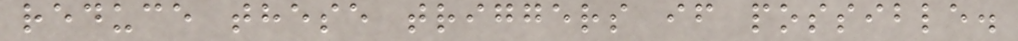reduce these triggers if possible.
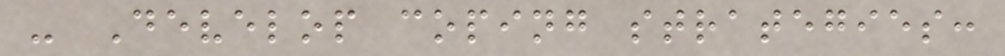- Develop coping strategies:
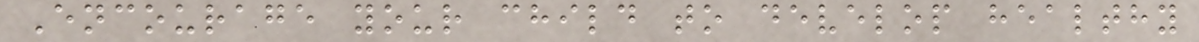Encourage your child to develop healthy
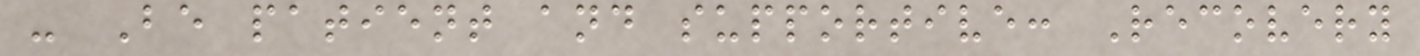- Be patient and supportive: Recovery
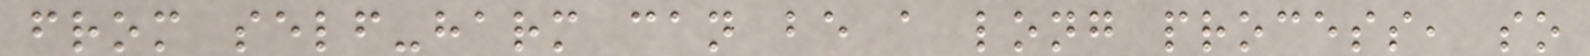from self-harm can be a long process, so
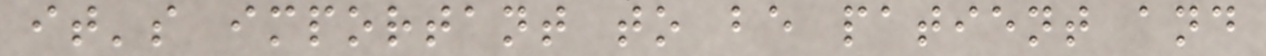it's important to be patient and
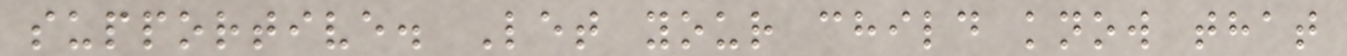supportive. Let your child know that
